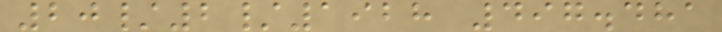20/2/1928 497.481
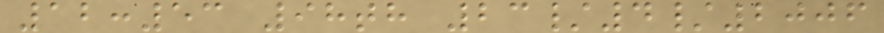12:53 98th 23/4/2006
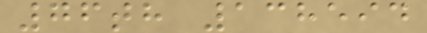76th 138594
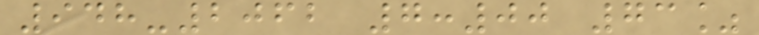948-2062 7:00 73%
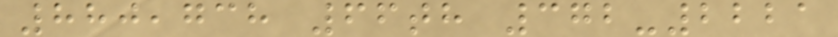880,738 66th 372-2221
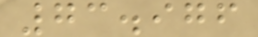73.976
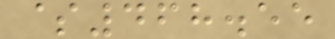$468.55
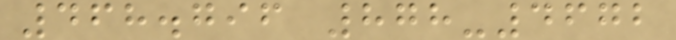468.796 878-4672
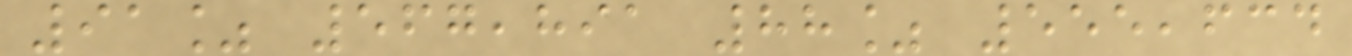91% 567,891 88% 555,634
